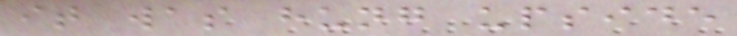it was hung upside
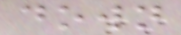down
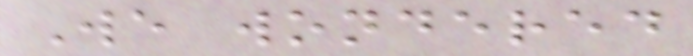We wondered
